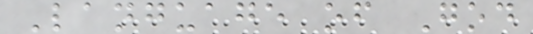Language of God
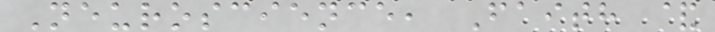Neuroscience, Faith &
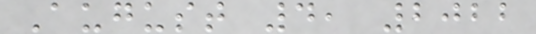August 4, 2022
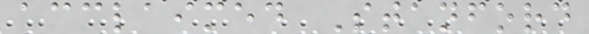acclaimed Stanford
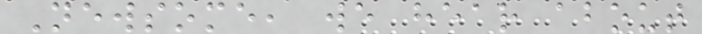Newsome, we hear about
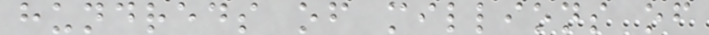hundreds of millions of
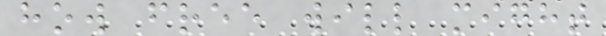how free will might
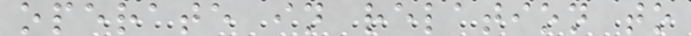operate in relation to
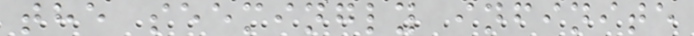the seemingly infinite
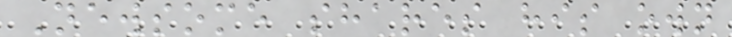Newsome shares his own
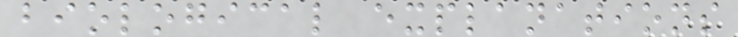biological explanations
